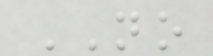NO
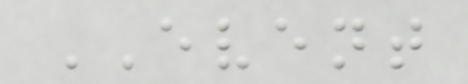EVENT
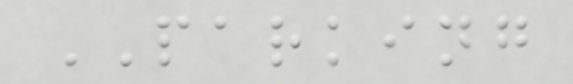PARKING
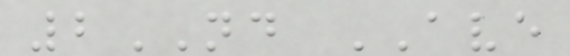2ND AVE
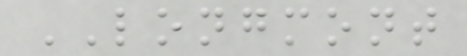LONGMONT
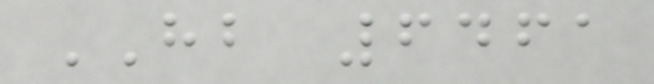HB 6461
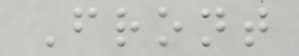Front
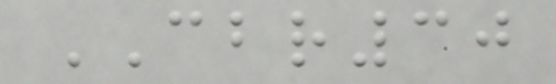CBR30
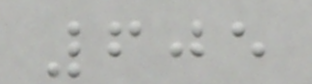605
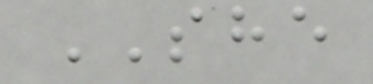SHE
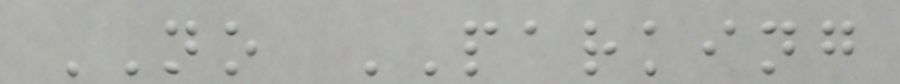NO PARKING
